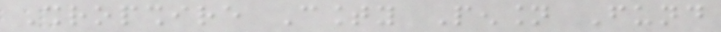Shropshire County Pension Fund
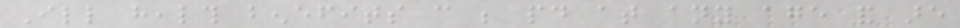Ill health benefits can be paid at any age and are
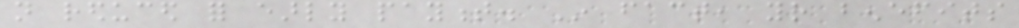not reduced for early payment. In fact, your benefits
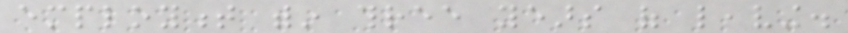employment within three years of leaving.
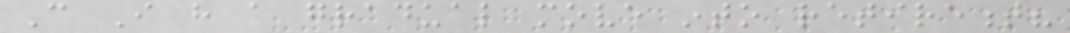Can I have a gradual move into retirement?
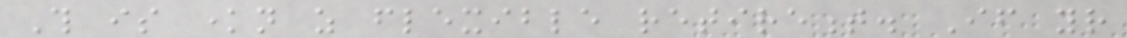This is known as flexible retirement. If your
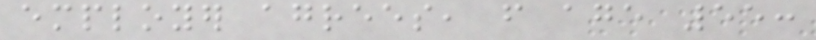employer agrees, from age 55:
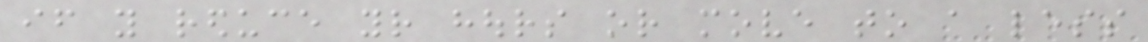if you reduce your hours or move to a less
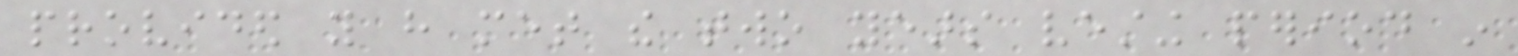provided you have met the two years vesting period in
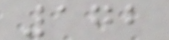172
